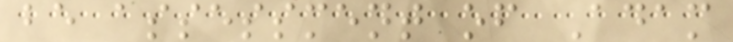be assessment of Adam
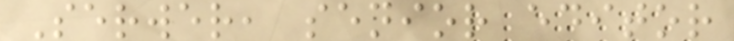Serwer, senior editor
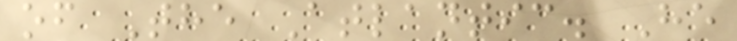of The Atlantic. He
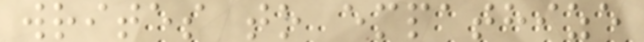writes to empathize
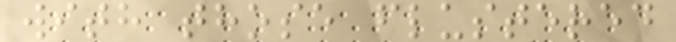with those flustered
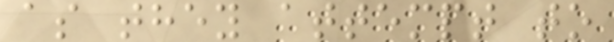as they attempt to
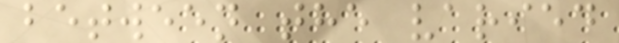between the varied
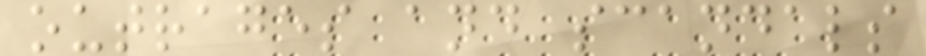outrages and scandals
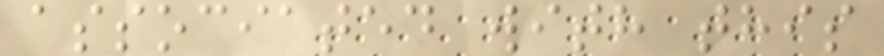associated with this
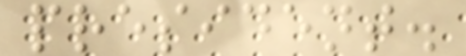president.
